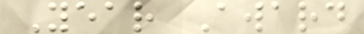Year Award
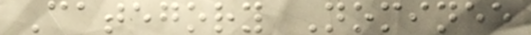Category Nominee
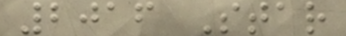2016 Star
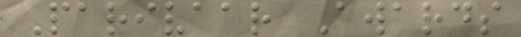Parivaar Awards
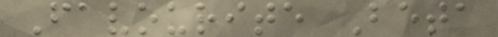Favourite Beta
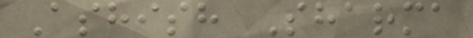Ashish Sharma
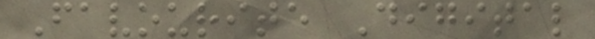Favourite Digital
